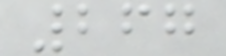267
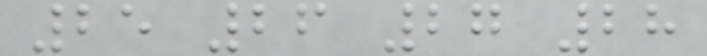25 26 27 28
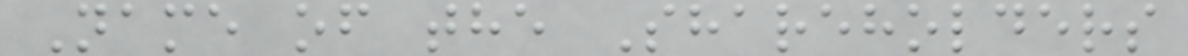Name of the Shareholders
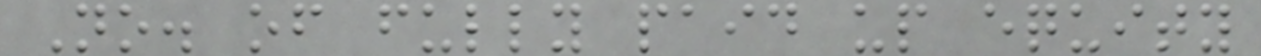No. of fully paid up equity
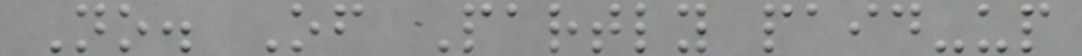No. Of Partly paid-up
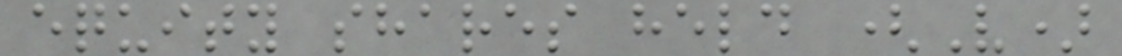equity shares held (V)
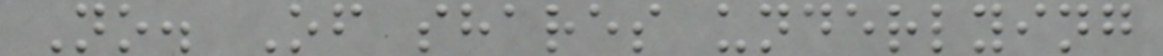No. Of shares underlying
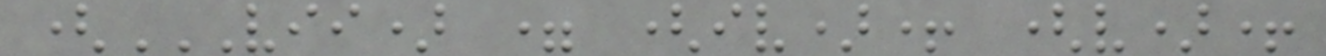(VII) = (IV)+ (V)+
